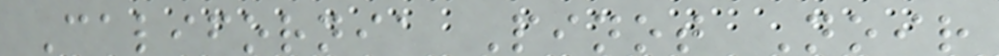California Pinot Noir
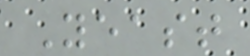Yeast
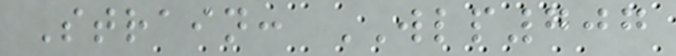Strain: WLP707
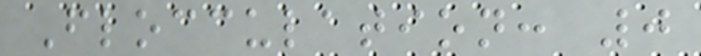Flocculation: 0
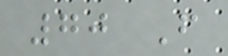70 F
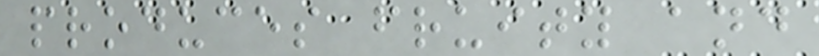produces fruity and
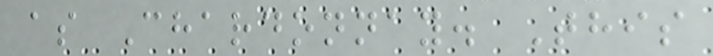as Chardonnay. This
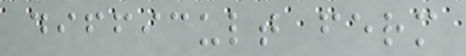difficult ferm
